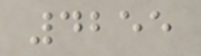4255
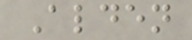Alden
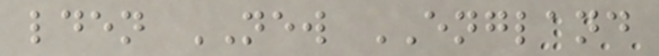lden NEW ENGLAND
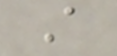A
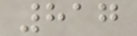817
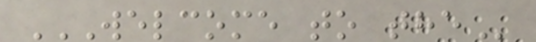WELCOME TO THE
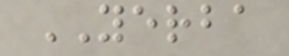YERBA
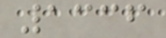1336
